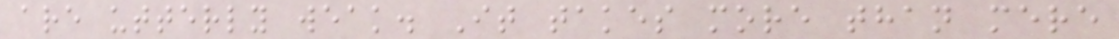are utterly weak. It takes more than mere
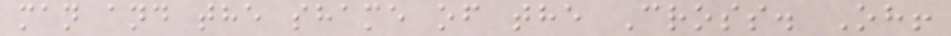man and the shame of the Cross. Oh!
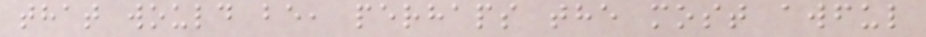that would be, perhaps the most awful
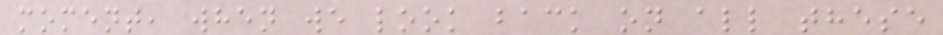moment, when we look back on all these
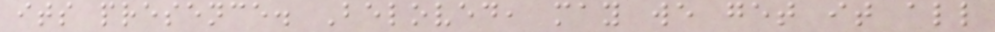its presence. Beloved, may we get it all
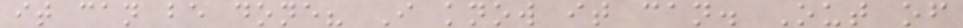it can be done? I know it can. Out of
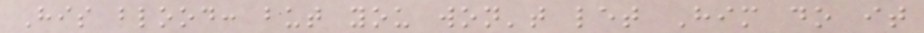His blood: but you won't let Him do it
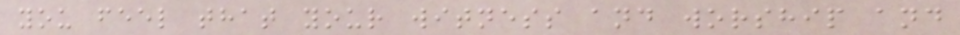you feel that your witness and worship and
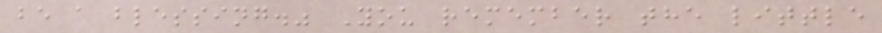be a blessing." You remember the little
